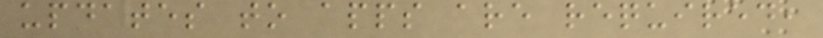updates to apps are required,
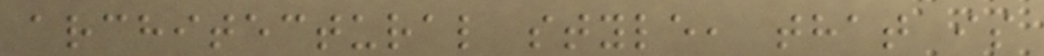architectural style, that is
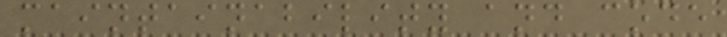maintainability and code
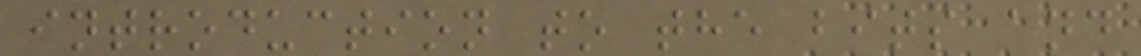introduction to the bits and
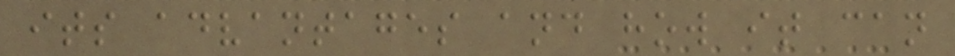its advantages and how it can
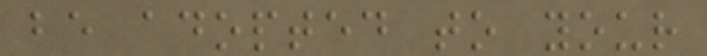be adopted to your
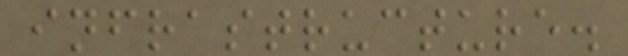infrastructure.
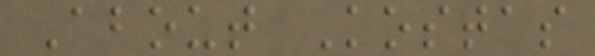About Kostas
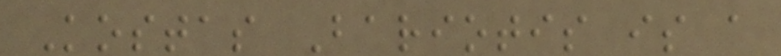Kostas Bariotis is a
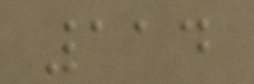114
